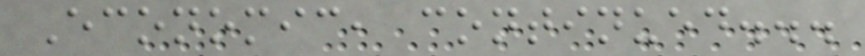Economic, continued...
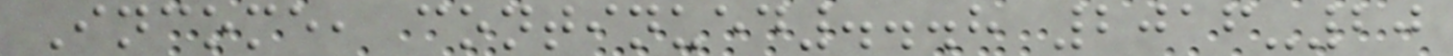Income, continued...8 2016-20
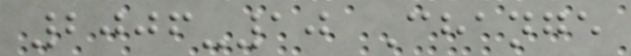2006-10 Change
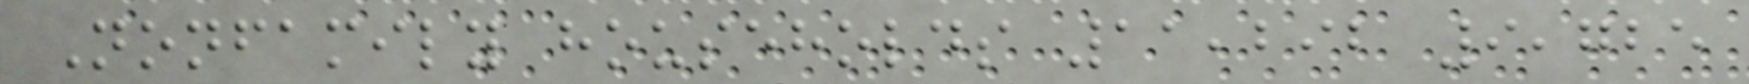Nonfamily households 11,292 9,725
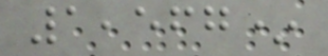1,567*
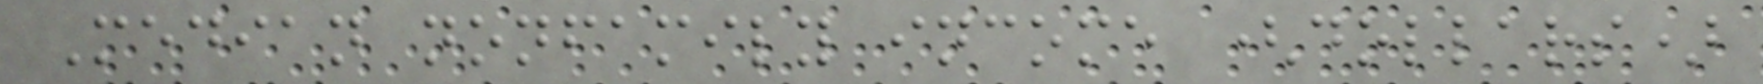Median nonfamily income (dollars)
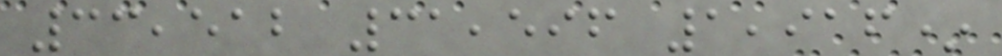33,512 31,596 1,916*
